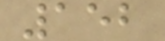152
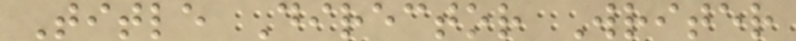Title Director Writer
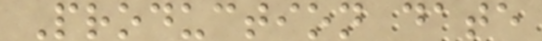Production date
